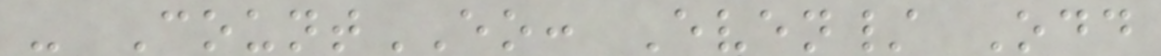- CountEO: Even/ Odd
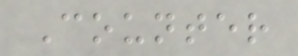Counter
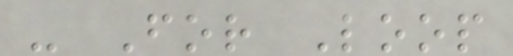- For Loop
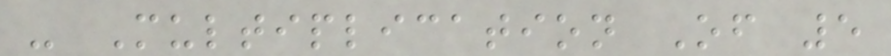- Multiplication Of 5
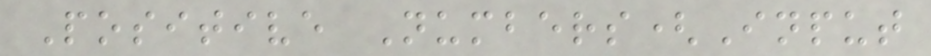Positive Numbers(Input
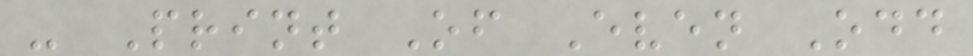- Print Of Even Odd
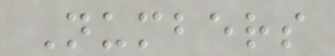Numbers
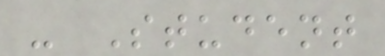- Student
